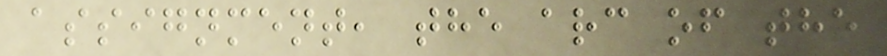assignment, the arc of the
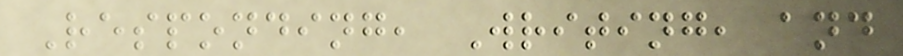Responding, Writing, and
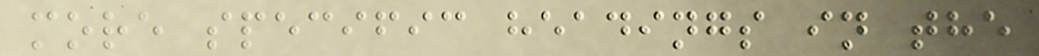more specific headings in the
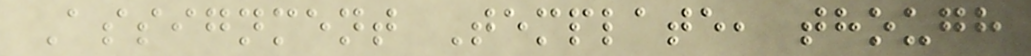Assignment Template, though
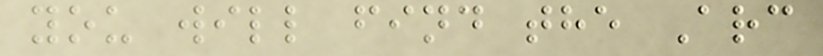you will find the Arc
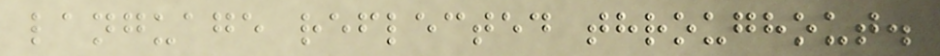language reflected throughout.
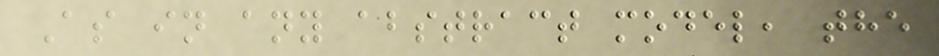As in any abstract model, the
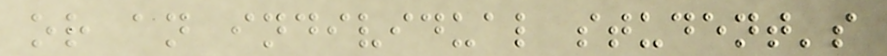or an individual student's
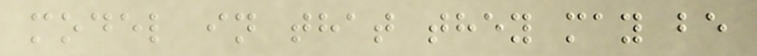model in that they may be
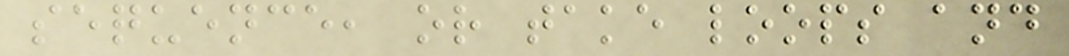sequence, or take loops and
